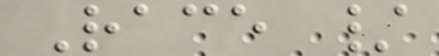Race /
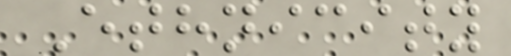Ethnicity
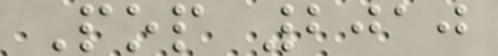Pop 2010
